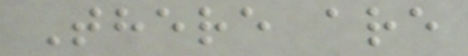There are
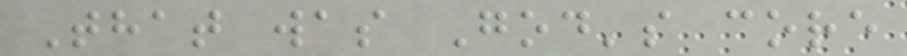That was God's core
